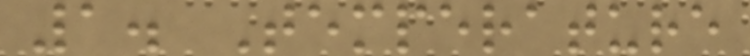1. Temperature
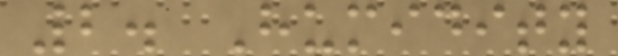2. Humidity
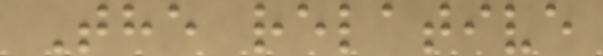The relative
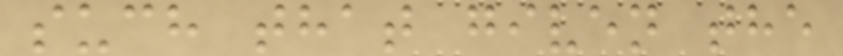such that given the
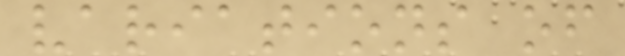variations of
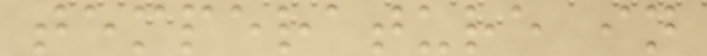temperature in
